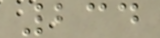234
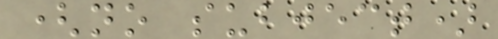(no subject)
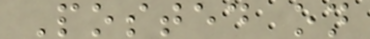Posted on
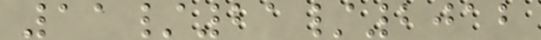11/21/2012
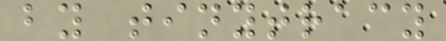by tinytracy
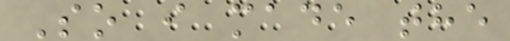So i made the
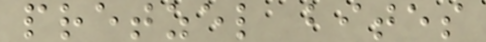pretzel bites
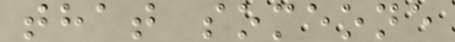that someone
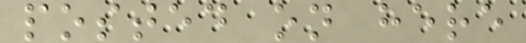posted on here
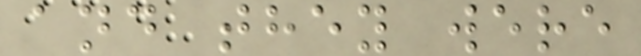and they were
